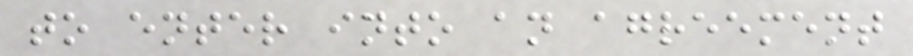to enter into an agreement
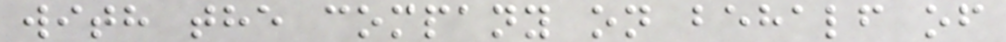with the company on behalf of
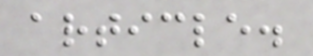article.
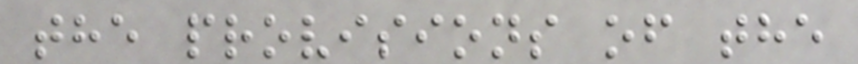the provisions of the
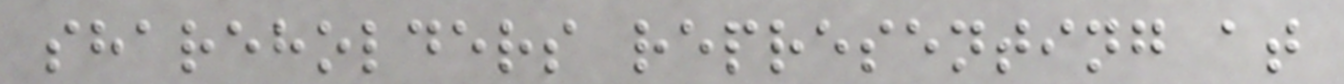shareholders representing at
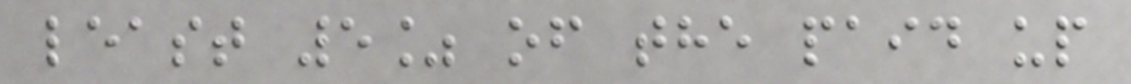least 5% of the paid up
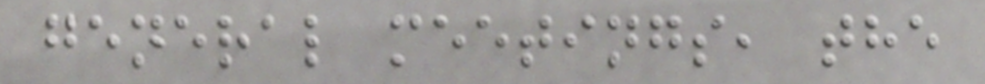general meetings, the
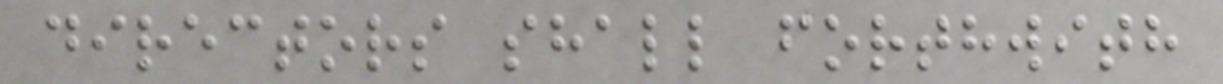directors shall forthwith
